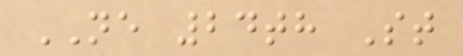NE 24th St
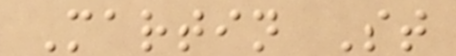Martin St
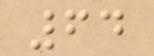64
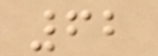62
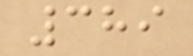389
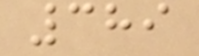389
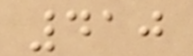410
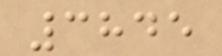3845
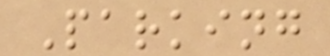Parking
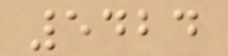5424
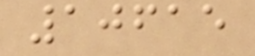10615
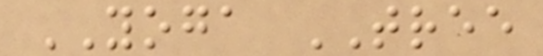YOGA TREE
